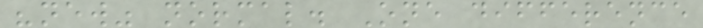"new" normal. One difference
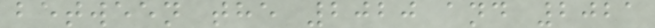between the 2020 and 2021
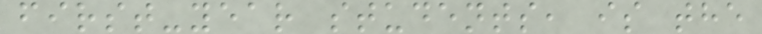first-year students, is the
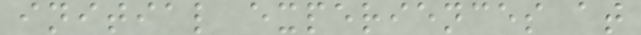initial experiences at
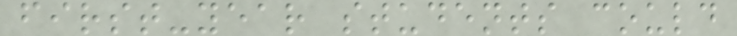first-year students could
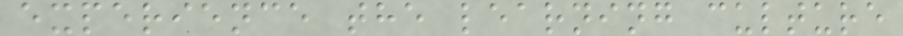experience the learning culture
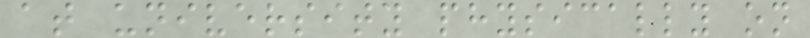at university physically on
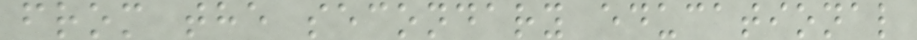from the secondary educational
